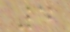4
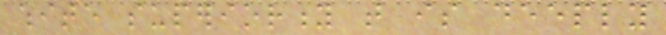white superiority that is deeply
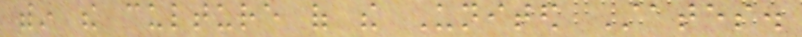within the culture of the United States.
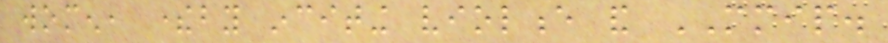women, thereby inciting violence and MMIP.
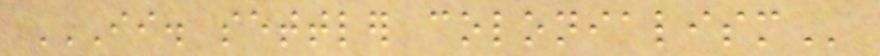II. SETTLER COLONIALISM
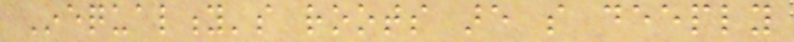Inequality's roots are so deeply
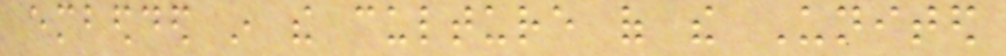embedded in the culture of the United
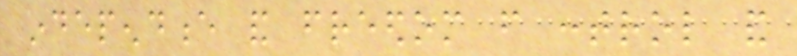independence and freedom from control and
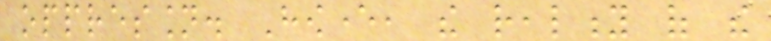oppression. However, the reality of the
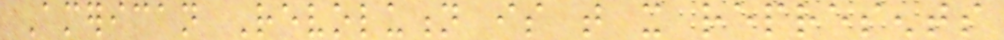American Revolution is that it represents
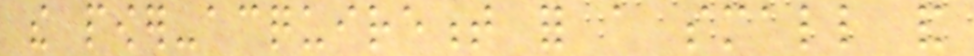the power-acquirement for a small and
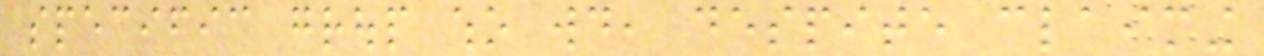specific group who would, despite claiming
